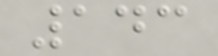143
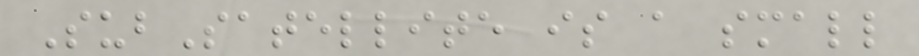SubSatellite is a small
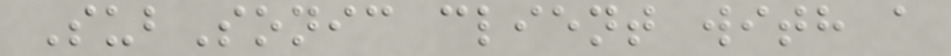SubSonic client with a
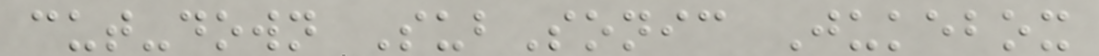cut-down SubSonic Jukebox
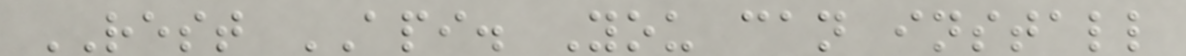REST API. You can install
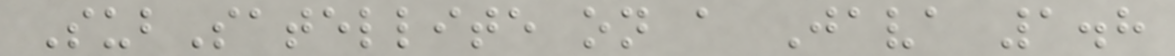SubSatellite on a Java 1.8
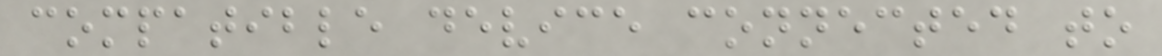compatible device connected to
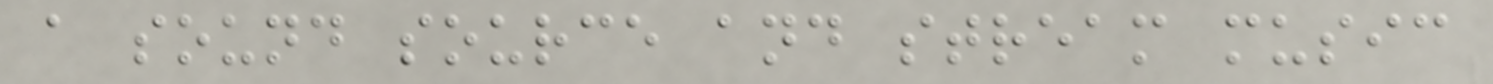a sound source and stream music
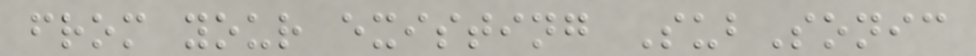from your existing SubSonic
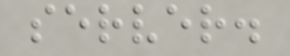server.
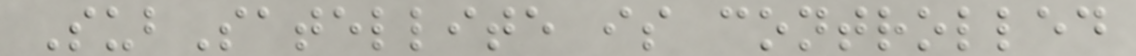SubSatellite is controlled
